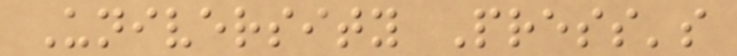University Press's
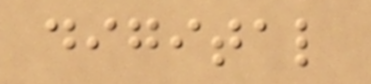digital
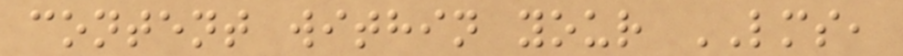content within your LMS,
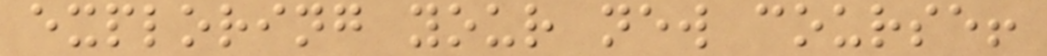exploring your new course!
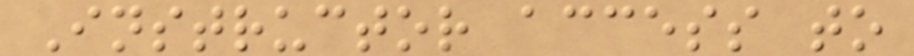Instructor access to
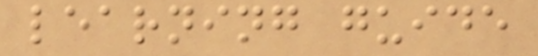learning guide
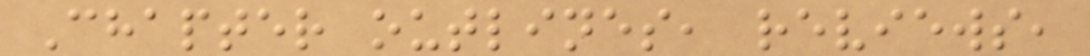Chapter outlines, reviews,
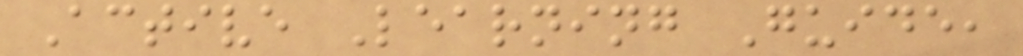Active Learning Guide,
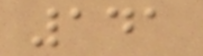141
